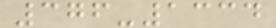376-1334
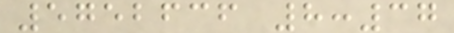5752636 8:37
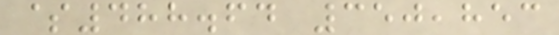$488.64 350,853
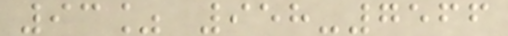93% 958-7566
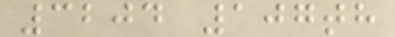3204 107th
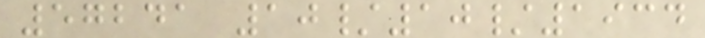57241 10/10/1934
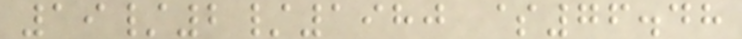19/2/1980 $76.48
